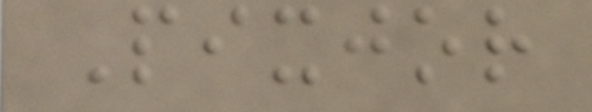Pixjor
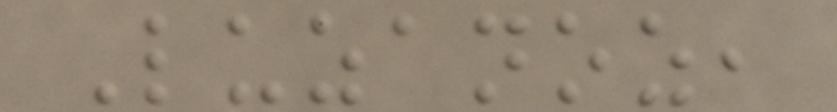Luzanoz,
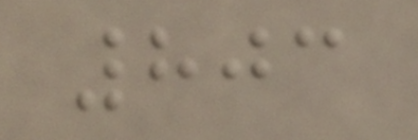803
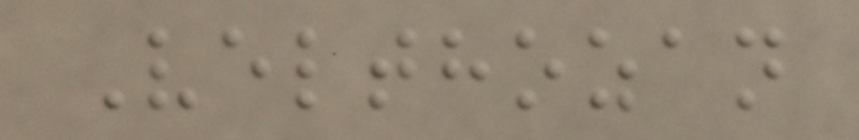Velthozan
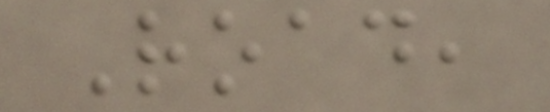Road,
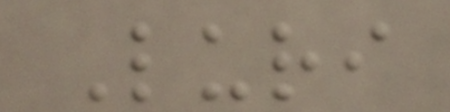Luri
